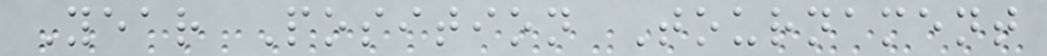Year Position Tournament
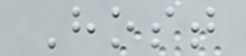Host
